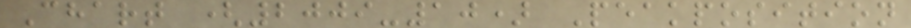Chart (2009-10) Peakposition
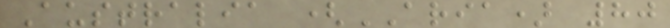Australia (ARIA) 80
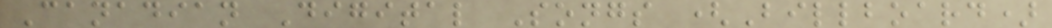Canadian Digital Songs (Billboard)
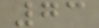73
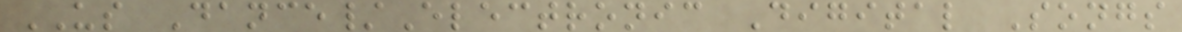US Dance/Electronic Digital Songs
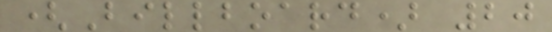(Billboard) 20
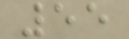55
